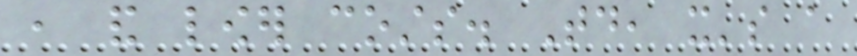, and lower costs. Today, it's a
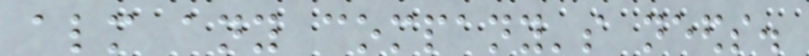almost any company's needs.
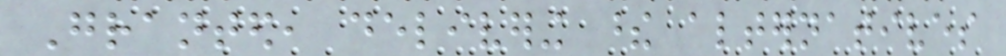Granted, delivering these alternatives
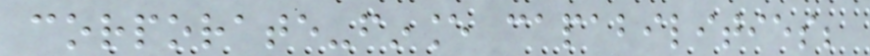corporate-finance capabilities;
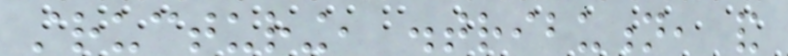structuring, distribution, and
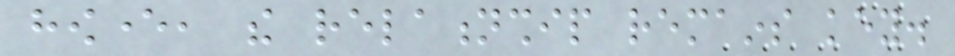however, the relationship remains key.
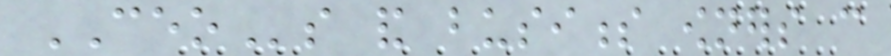CEOs and business owners can
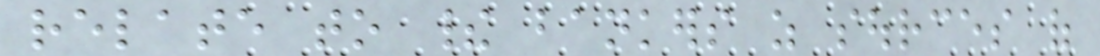relate to their bankers as sources of
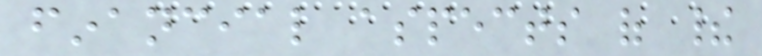financial aspects of their
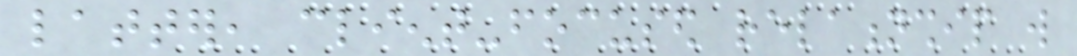latter, client-focused relationship will
